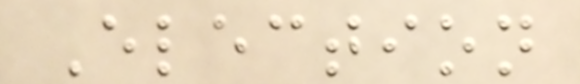Election
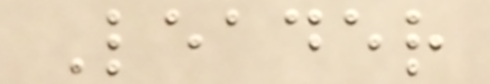Leader
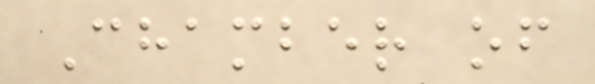Chamber of
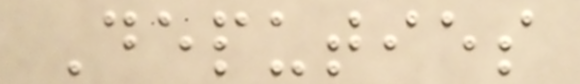Deputies
